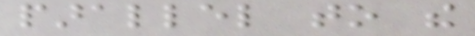parallel to the
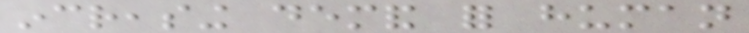increasing demand for human
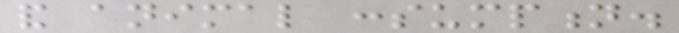and animal consumption.
